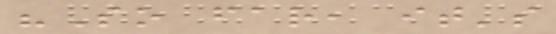"So far, it's
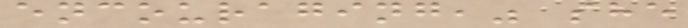encouraging," she
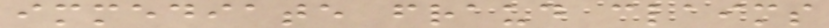immediate fraud claims
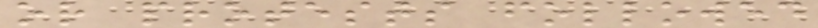or protests followed
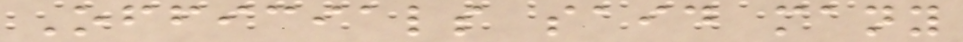Officials said many
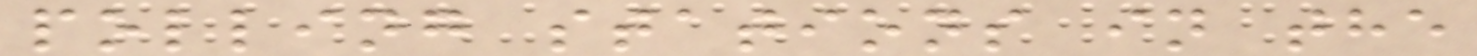polling stations in the
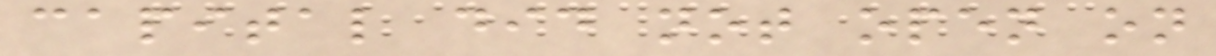capital did not open on
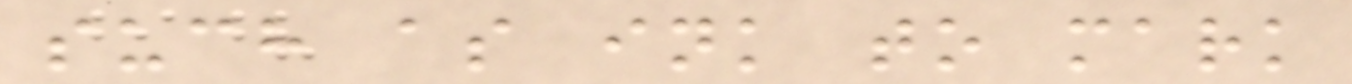such as ink to mark
